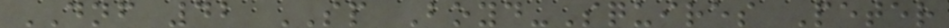DNF 42 SP Boyd-Squires Peter
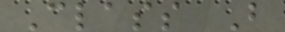Class B
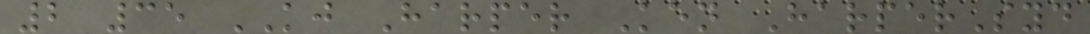2 35 KJ Harper Ken HarperSyd
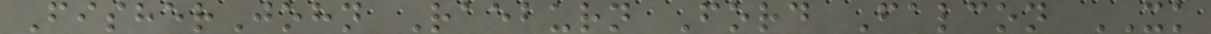FisherJohn Raeburn Ford Falcon XK
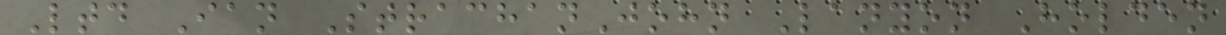Ltd Ian StrachanJohn Lanyon Holden
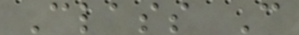Class C
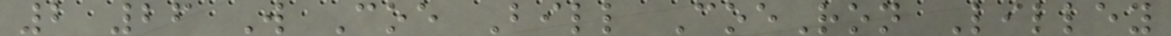2 26 W Coe Bill CoeRon Lilley
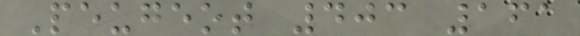Peugeot 403 161
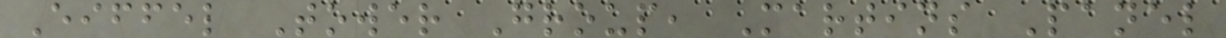Eiffel Tower Group, Martins Panel
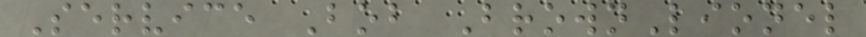Service Bob BrownLionel
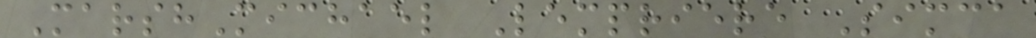MarshMichael Lempriere Simca
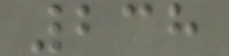238
